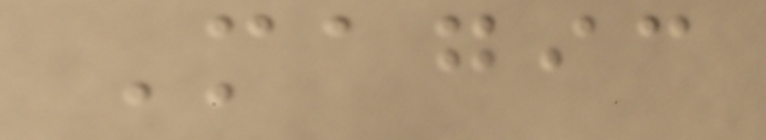Magic
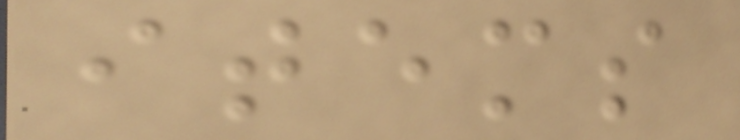items
